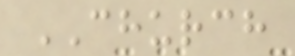CHURCH
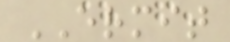ERMIT
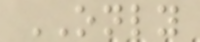ONLY
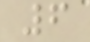6
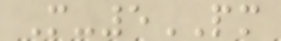M-5PM
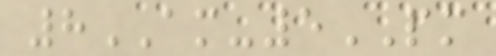8AM-5PM
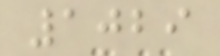1029
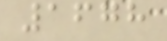1678
